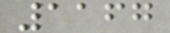1167
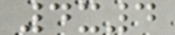4x4
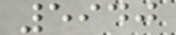5940
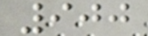900
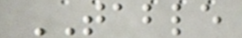TABLE
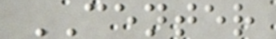CENTER
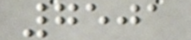7501
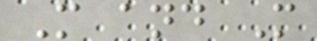M and M
